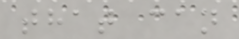that can
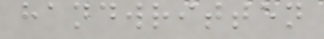handwritten
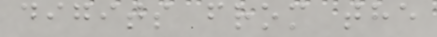digits from the
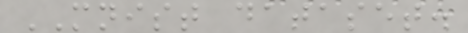MNIST dataset.
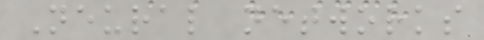Neural networks
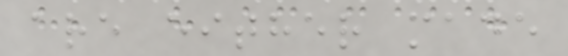are either made
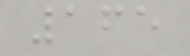165
